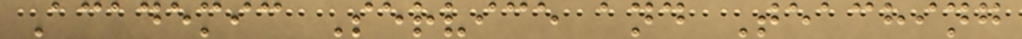Academic Service and Teaching
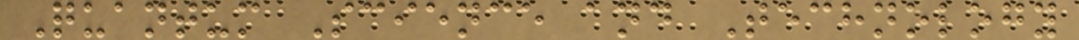Quantum Science and Technology
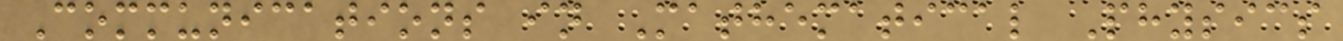Communications in Mathematical Physics
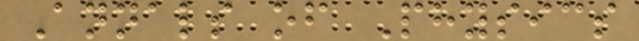Annals of Physics
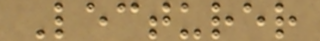Lecturer
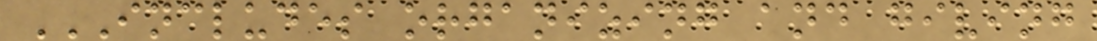INCLUDES ORGANIZING AND GIVING
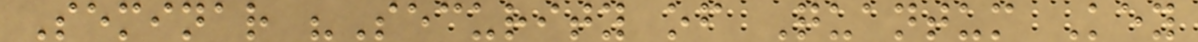Seminar "Security of Quantum Key
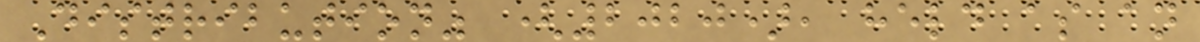Distribution" (2020), held as an
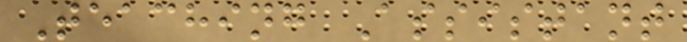Teaching Assistant
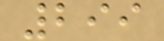299
